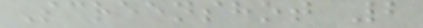Screenshot 2
